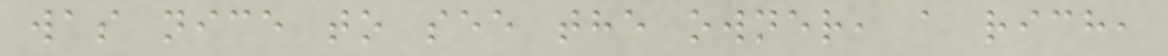was nice to see the owner, a rich,
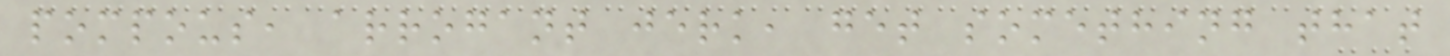pompous, arrogant jerk, get something that
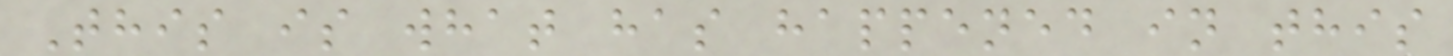This is what has happened in this
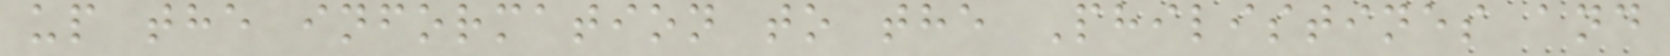up the information to the Philistines and
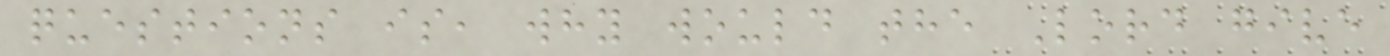questions is, why would the Lord give
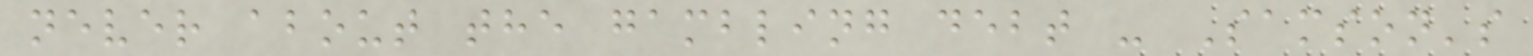never about the gambling debt - Samson's
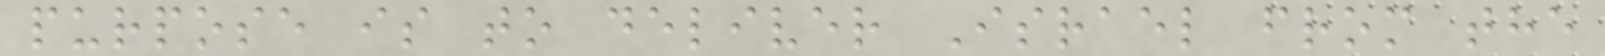purpose is to deliver Israel from the
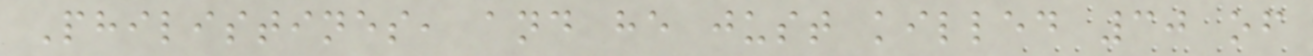Philistines, and he just killed 30 of
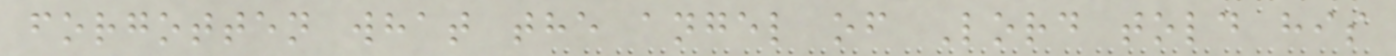forgotten what the angel of Lord told his
